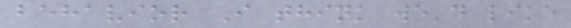behavior I think we'd like
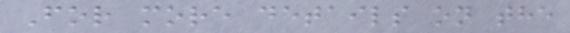For more details on the
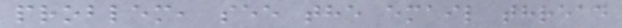problem, see the email thread
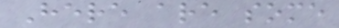Here are some
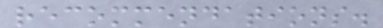recommendations.
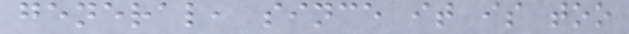general, since it is too
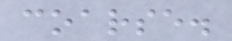coarse.
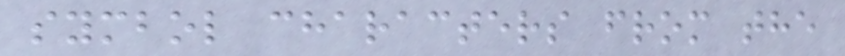symbol characters from the
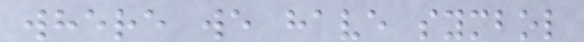where we have symbol
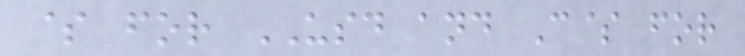$ for USD and C$ for
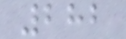282
